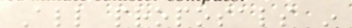All proposals in
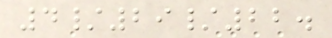4/29/22.
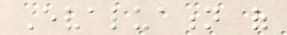Evaluation of
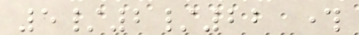5/2/22 through
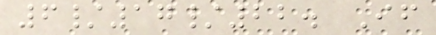6/17/22. If
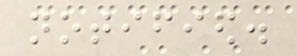notified.
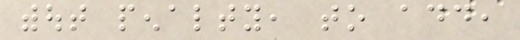without penalty, to add,
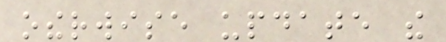otherwise update the
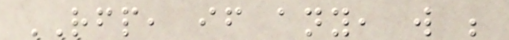RFP, if any, will be
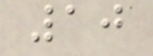10
